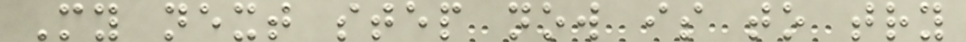My next step now is to try
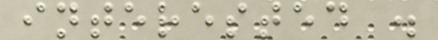interested .
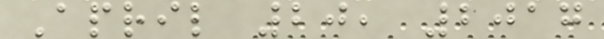April 20, 2017
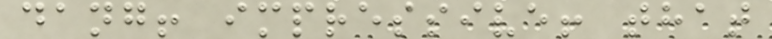dang! impressive! that
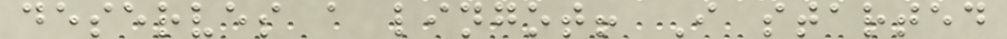deserves a lingot! I started
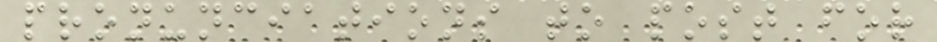pronunciations to post for
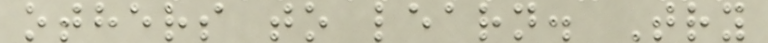others to learn. Try
